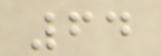64
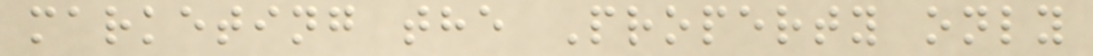marketing the Property only
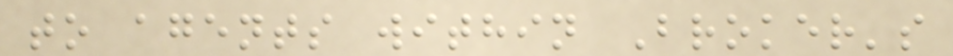to agents within Broker's
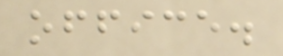office.
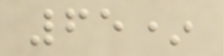65*
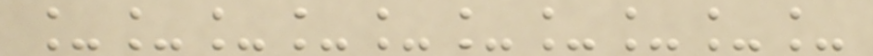__________
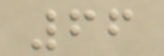66
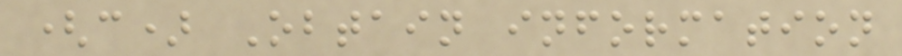(c) Obtain information
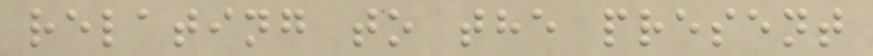relating to the present
